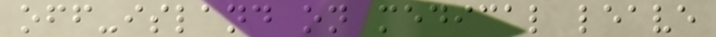off-island on medical leave
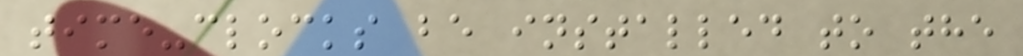time-clocks be installed to the
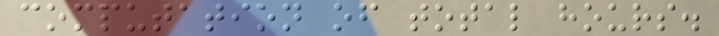computation of total hours.
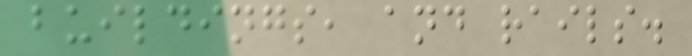buildings, and rails.
